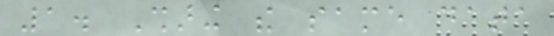1. Sharing the same data
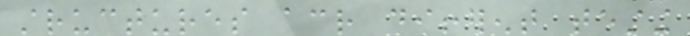structures across different testing
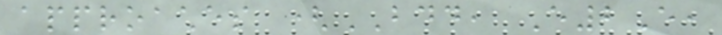approaches (BDD, E2E,
